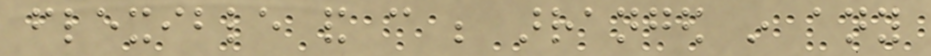flexible and can be arranged in any
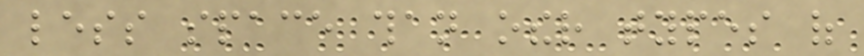less space than other types of
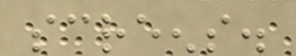screens.
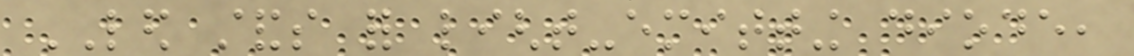LED stands for light-emitting diode,
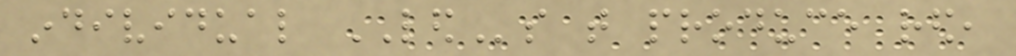individual LEDs that produce red,
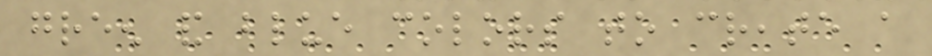green and blue colors to create a
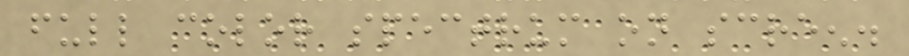full color spectrum on screen.
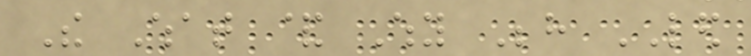The What & Why Behind LED
